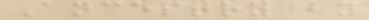Ancestry by
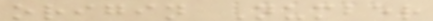origin Number
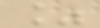%
